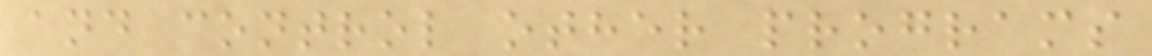and control other programs
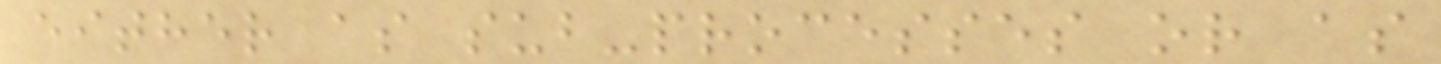either as sub-processes or as
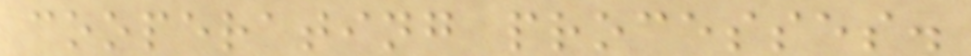cooperating processes.
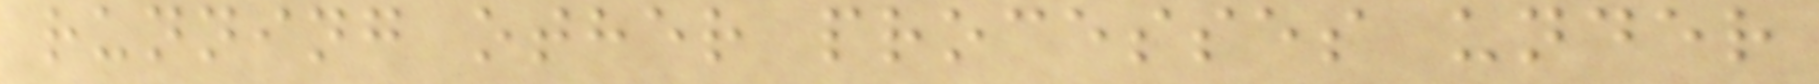running other processes under
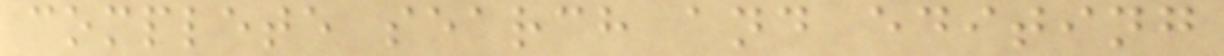complete search and editing
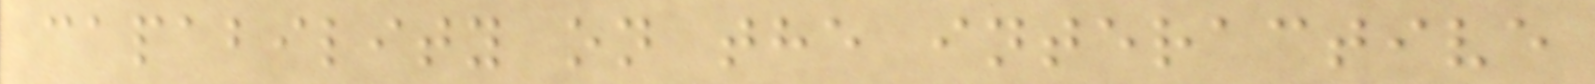capability on the interactive
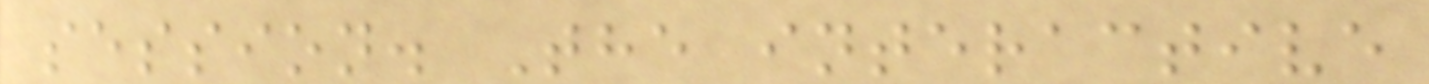session. The interactive
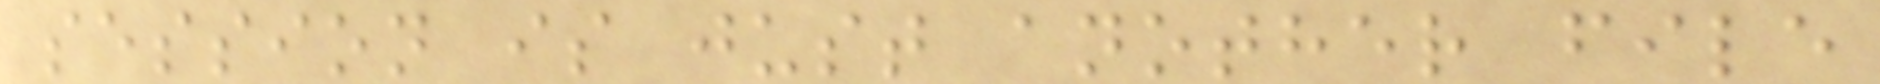session is just another file
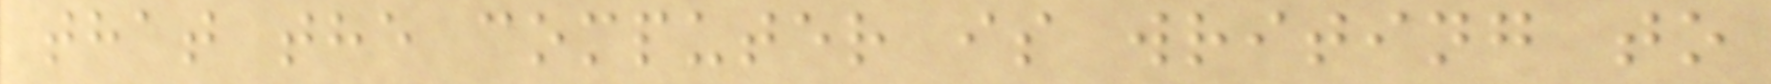that the computer is writing to
